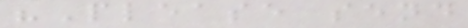"Please send
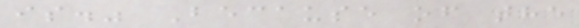is." Because of the
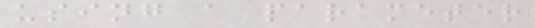using a parameter
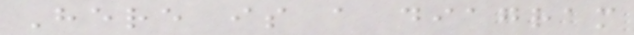Here is a diagram
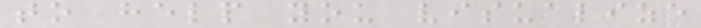to help you visualize
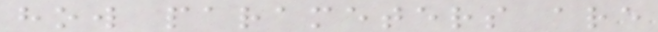how parameters are
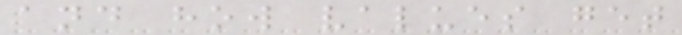and how values get
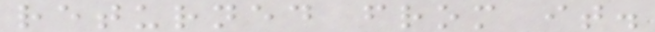returned from it.
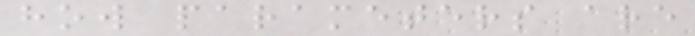how parameters are
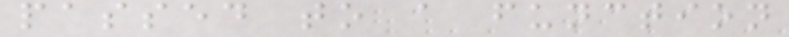passed to a function
